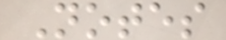Notes
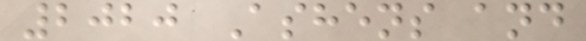2020 Ashens and
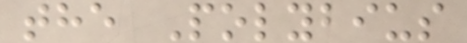the Polybius
